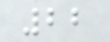22
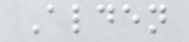Alden
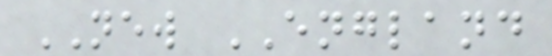NEW ENGLAND
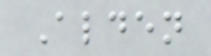Alden
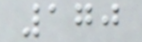170
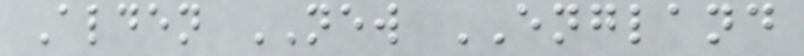Alden NEW ENGLAND
